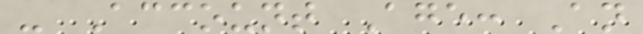- Account Age: An
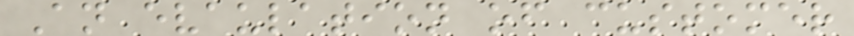An evaulation of customer
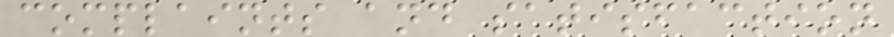complaints and satisfaction
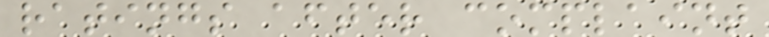ratings after complaint
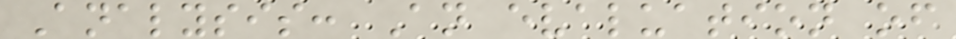Analysis: An evaluation of
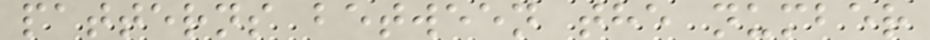patterns between the number
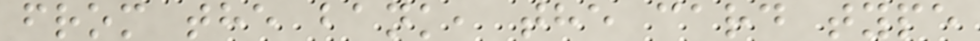from the bank, the card type
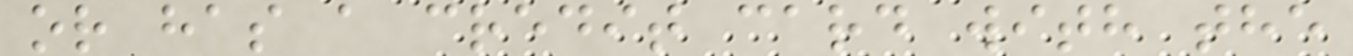or has a credit card with the
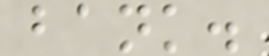bank.
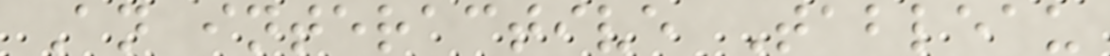An interactive Tableau
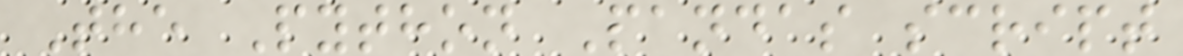The Python Pandas script
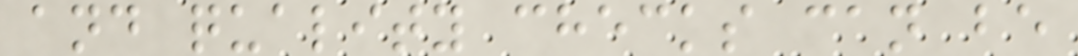and quality checks can be
